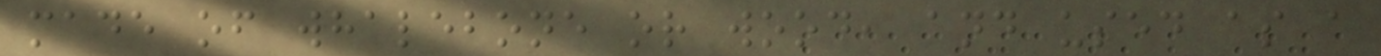made of whalebone or wood, and used as a
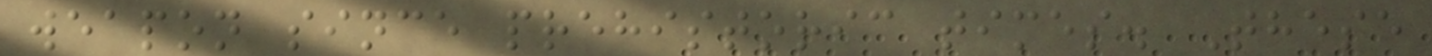weapon since prehistoric times. These
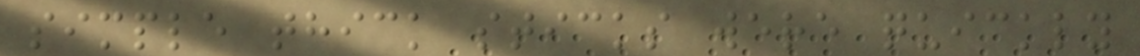simple thick sticks were quickly
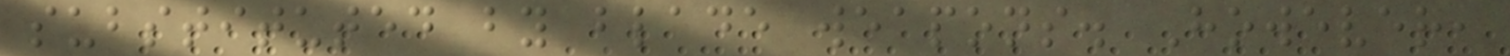substituted by blade weapons. However,
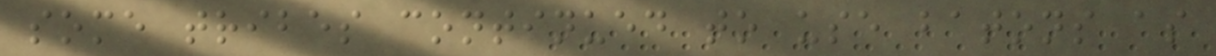some tribes continued to use batons as
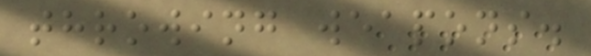throwing weapons.
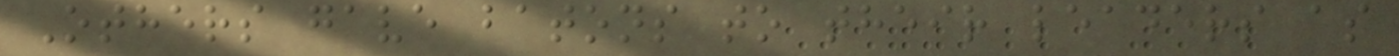Others gave batons to their leaders as
